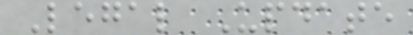Legal Update
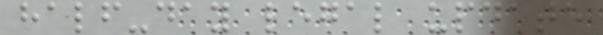half-day legal update
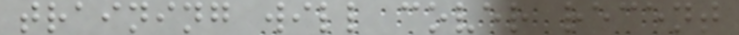training will cover recent
